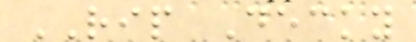RIP Decky
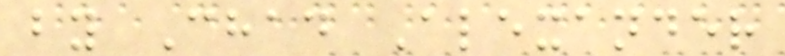by Chad Alexander
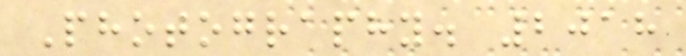Photography. 2018
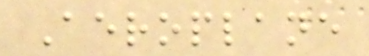Aeroplane
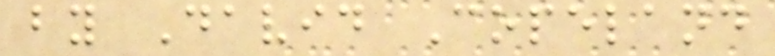by David Copeland
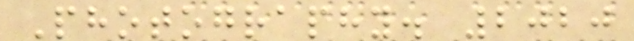Photography. 2020
